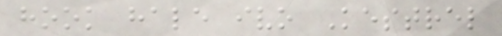hook hale ivo Kestrel
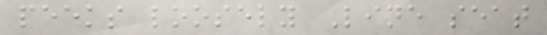peeks loosely Line seat
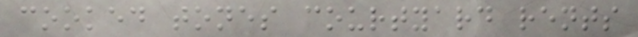cooked tones courtyard rents
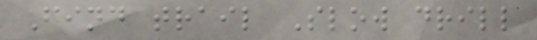Find trail Slow drill
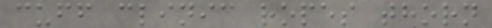cuff clinic ropes thorn
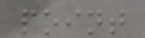point
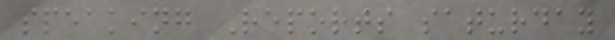speaking Reports saturday
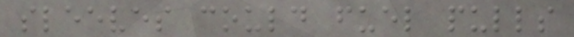sleeves could fuel pulls
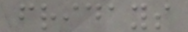fridays
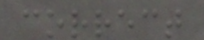correct
